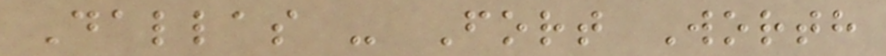Dallas - Fort Worth
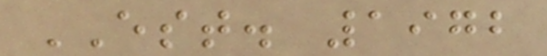EST. 1972
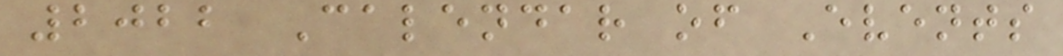2022 Calendar of Events
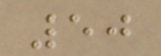50
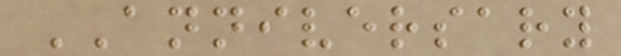ANNIVERSARY
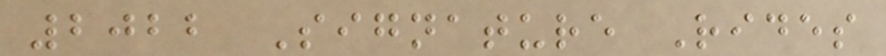2022 Signature Rides
